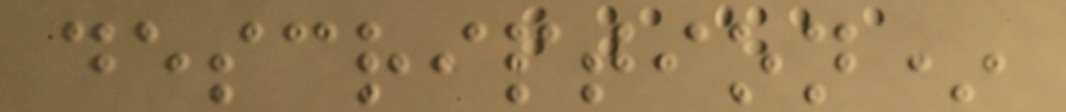description*
